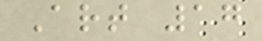Art 17
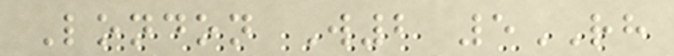London W2 5RH
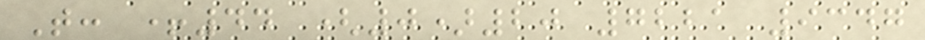T: +44 (0)20 7221 9347
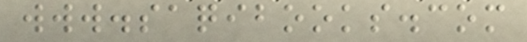www.saqibooks.com
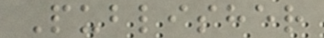Publisher
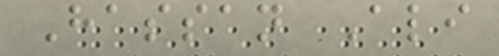Hassan Ali
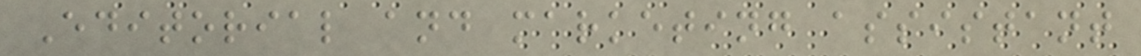Editorial and marketing assistant
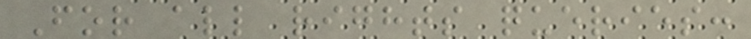For all rights queries:
